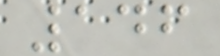146
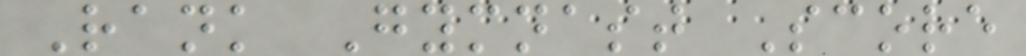Rank Gymnast Score
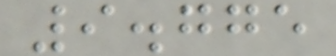9.775
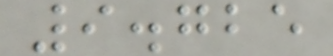9.725
